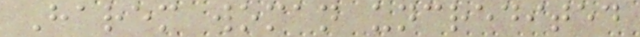Harem woman uncredited
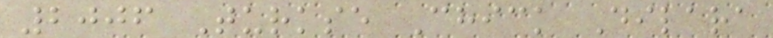2006 Turkse Chick Dilara
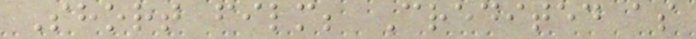Short film; Credited as
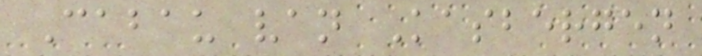Cabau van Kasbergen
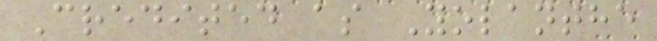Credited as Yolanthe
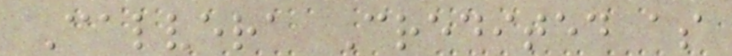Calvera Credited as
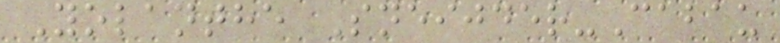Yolanthe Sneijder-Cabau
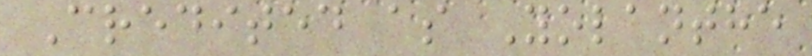Credited as Yolanthe
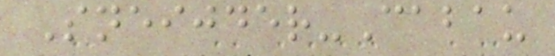Sneijder-Cabau
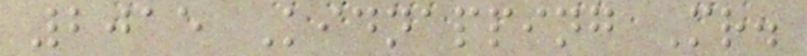2015 Kidnapping Mr.
